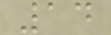14
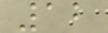12
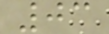03
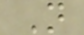N
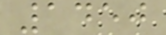1450
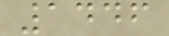1446
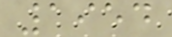1954
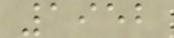1952
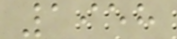1958
